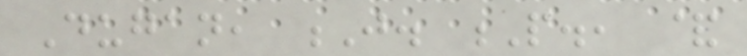Dugan, J. P., &
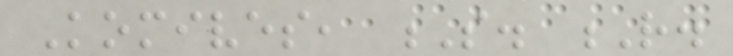Komives, S. R.
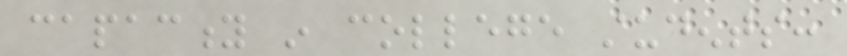capacity in college students:
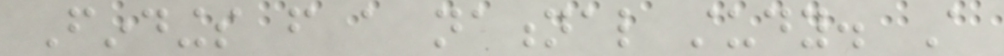Findings from a national study. A
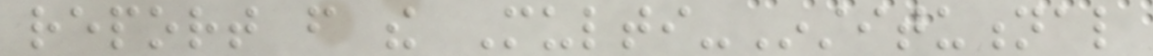report from the Multi-Institutional
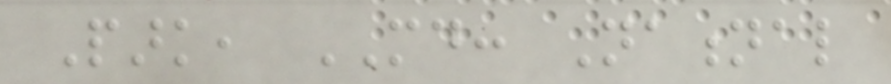Park, MD: National
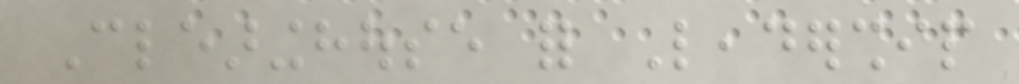Clearinghouse for Leadership
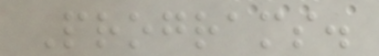Programs.
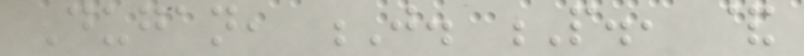Dugan, J. P., &
